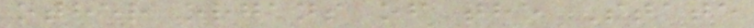other organs of the State
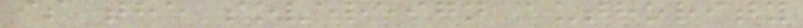is the sovereign authority
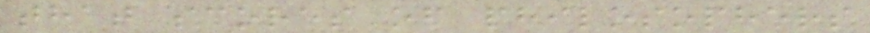that scores of philosophers
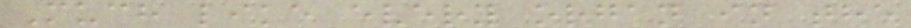Much like every organ in the
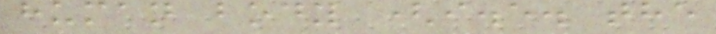human body (i.e. the
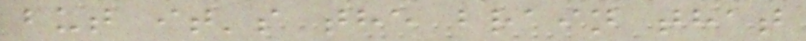but it's the brain that
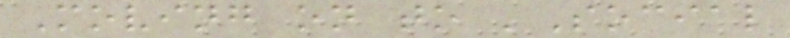Moving on to 'Social
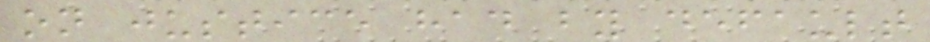on justice had by default
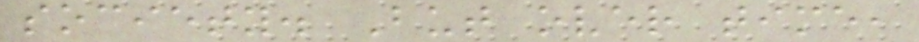society. But over time,
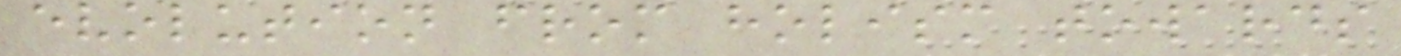evolution from holism towards
